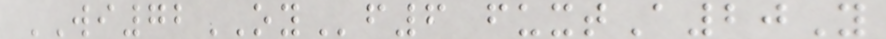WI72OYf6 fuxtA20Y
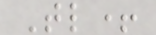Tl+
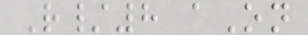R/8 aOn
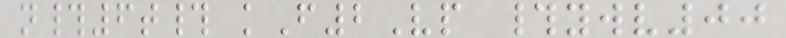n#6t# kF2Vp #ywv00
